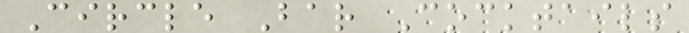Circle Bar Cocktails
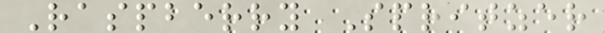Raspberry Spritzer
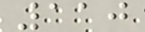110
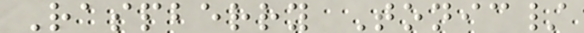Raspberry Tonic/
